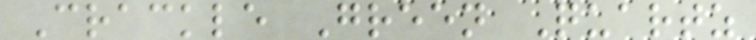Crackle Green Quartz
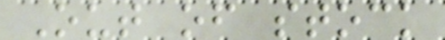Out of stock
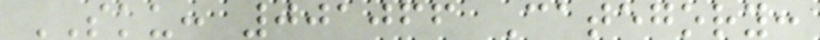SKU: 001066 Category:
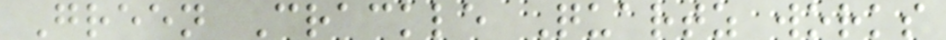Green Crackle Quartz works
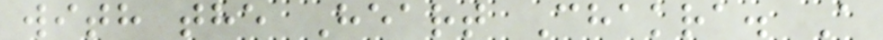with the Heart Chakra. A
